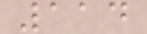114
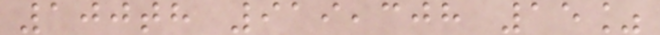100th 919,308 15%
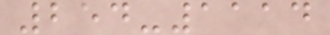254-1114
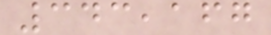343,167
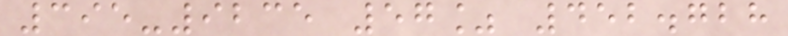395-9235 57% 452.728
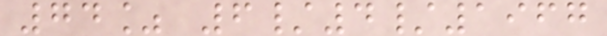74% 6/4/1967
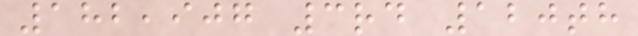182,907 3rd 120th
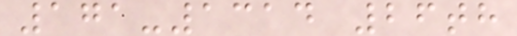171-1314 26th
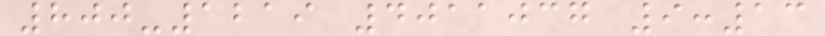800-1219 4011037 9:13
